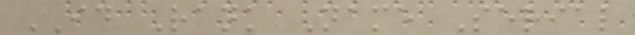ID Rank Name Serial
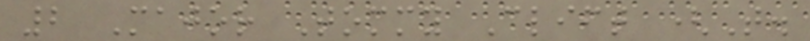2 Major Tommy Clift (T.
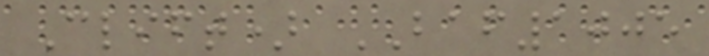Clift) BAF1005
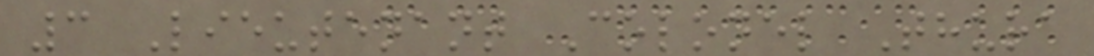3 Lieutenant Colonel Thura
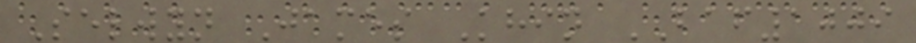Selwyn James Khin BAF1009
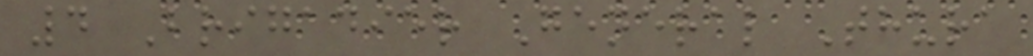4 Brigadier General Thura
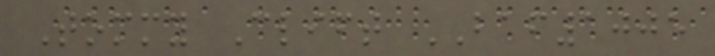Tommy Clift BAF1005
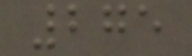275
